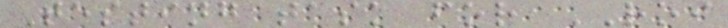Testing task for ROI
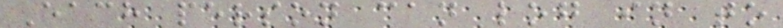Each person can log in to
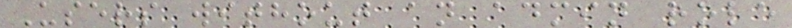Users without an admin role
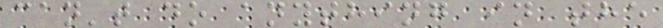can't do anything in the
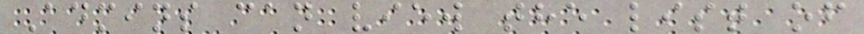Admins can view the list of
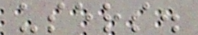users.
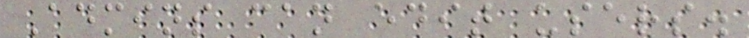Admins can edit users.
